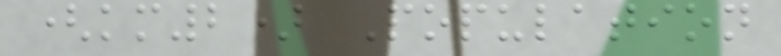(km2) Population
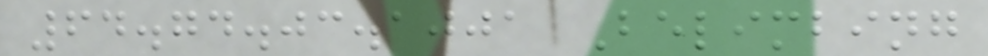64.74.03.1001 Belimbing
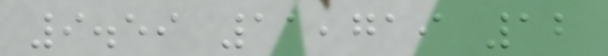9.59 11,719 12
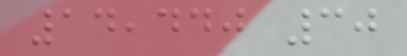14,440 30
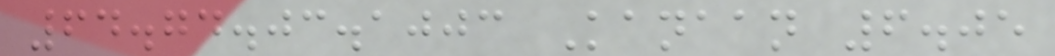64.74.03.1003 Kanaan 6.05
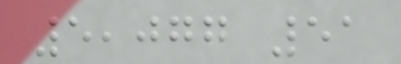5,077 51
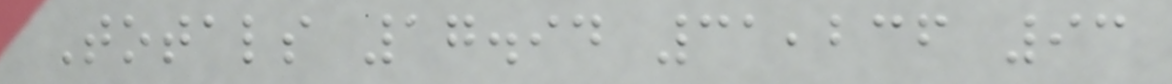Totals 17.94 31,236 93
